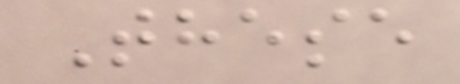These
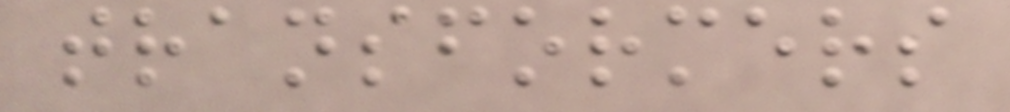transformers
